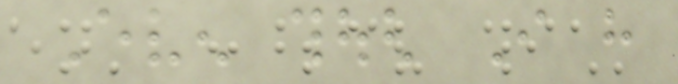Even though I have
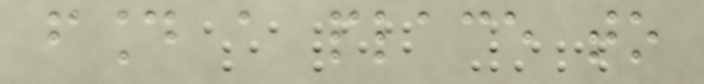found a place to
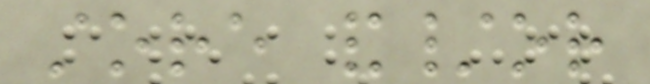store and/or
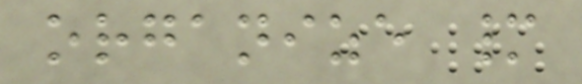organize many
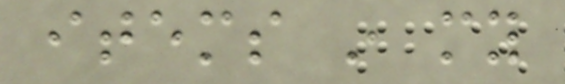items in my
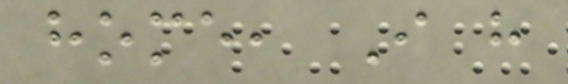home, I have
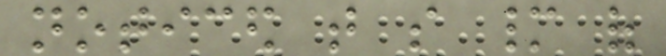noticed that so many of
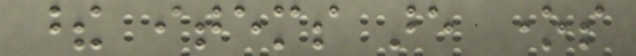these items are ones
